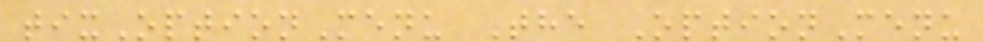tixOptionMenu The OptionMenu
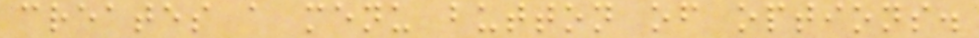creates a menu button of options.
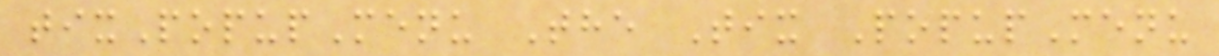tixPopupMenu The Tix PopupMenu
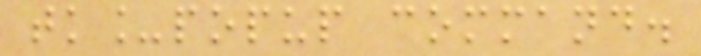tk_popup command.
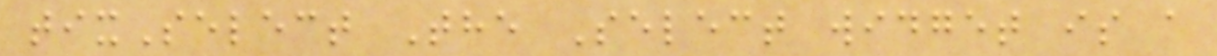tixSelect The Select widget is a
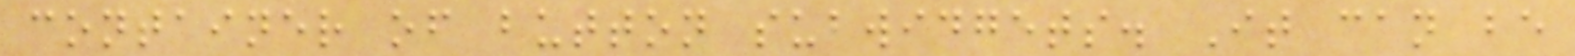container of button subwidgets. It can be
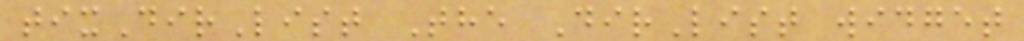tixDirList The DirList widget
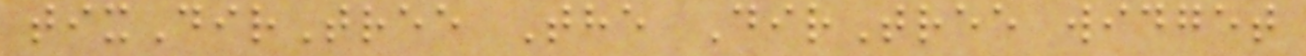tixDirTree The DirTree widget
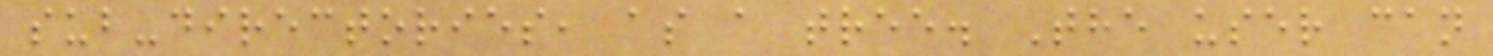sub-directories, as a tree. The user can
